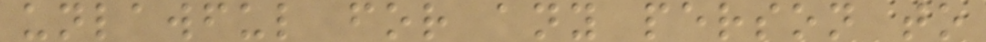unlawful for any person to
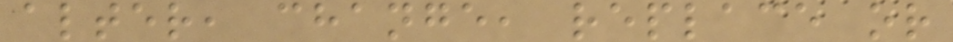alter, change, replace or
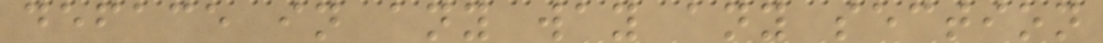deface in any way any section
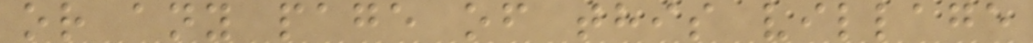or any page of this village
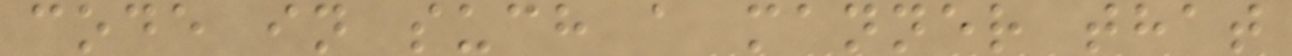code in such a manner that
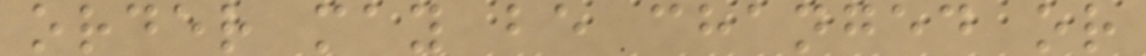order may be changed or
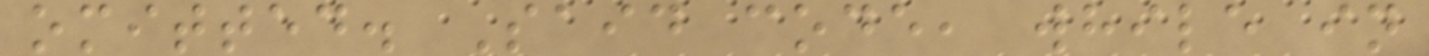omitted. Said code, while in
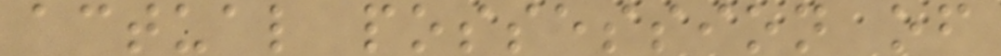actual possession of
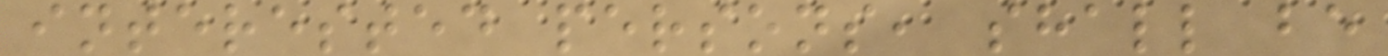interested persons, shall be
